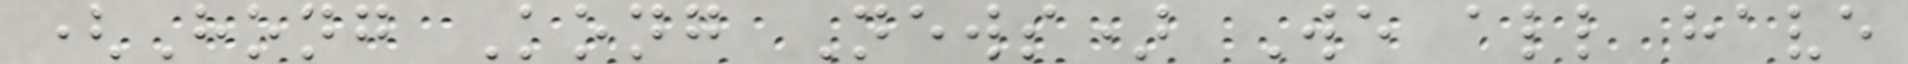(Hong Kong News) We all have
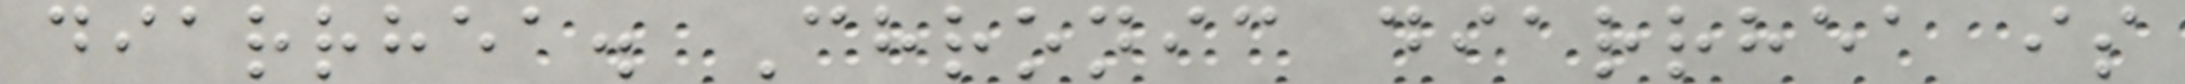diarrhea. Chronic diarrhea is
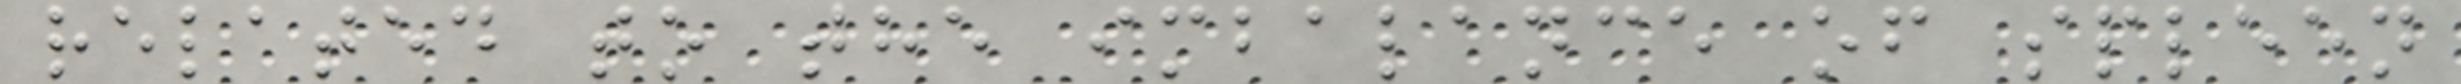related to the imbalance of spleen
